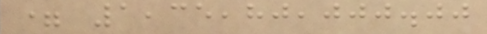= 1,35,80,000.00
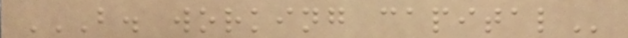B. WORKING CAPITAL
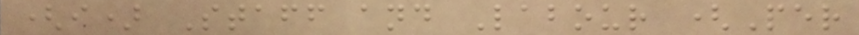(i) Staff and Labour (Per
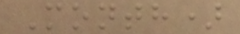Month)
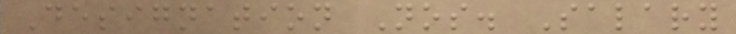Designation Nos. Salary
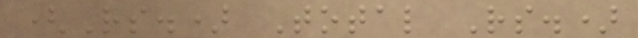(Rs.) Total Rs.)
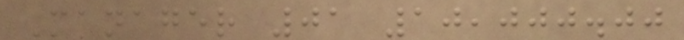Manager 01 10,000.00
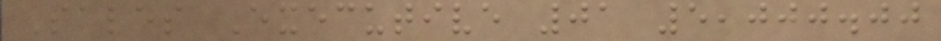Sales Executive 01 5,000.00
